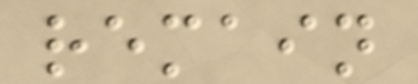remain
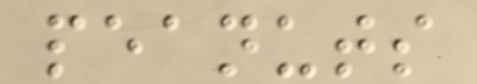peanuts
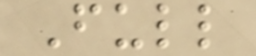Full
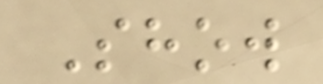Show
